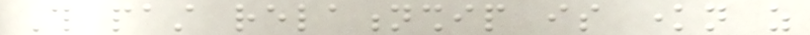This past relationship is known as
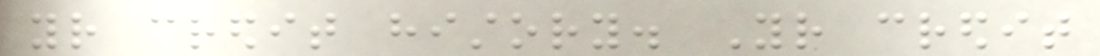your credit history. Your credit
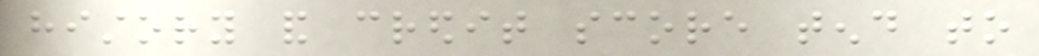history and credit score tend to
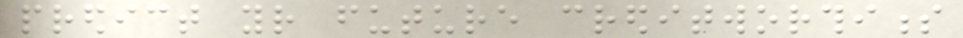predict your future creditworthiness
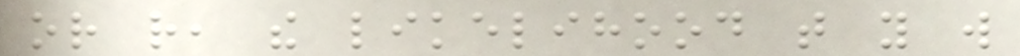or rather, the likelihood that you will
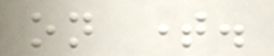on time.
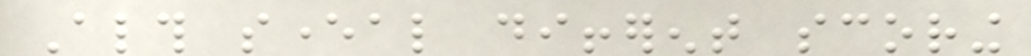Although several different scoring
